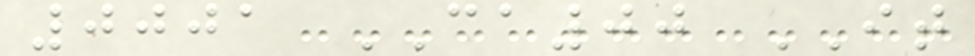0001 CA00 IT
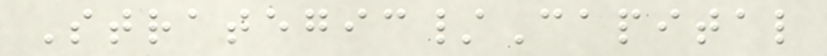Strategic/Capital
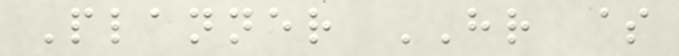Planner HR $
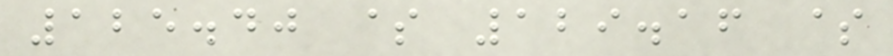125.40 $ 129.16 $
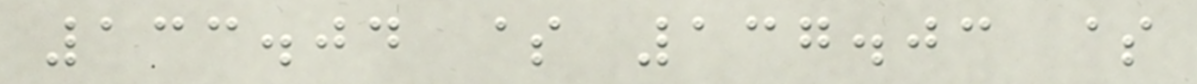133.04 $ 137.03 $
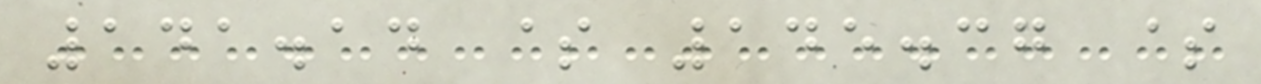141.14 $ 145.37 $
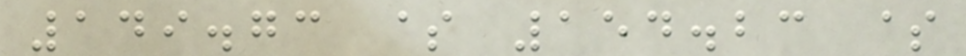149.73 $ 154.23 $
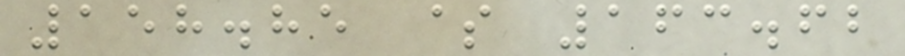158.85 $ 163.62
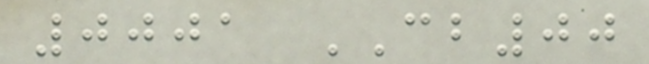0001 CB00
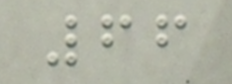66
